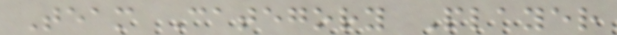Team Category Player
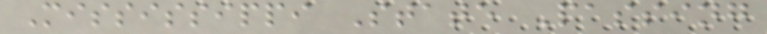Mississippi State Passing
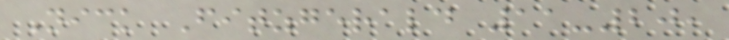Nick Fitzgerald 11-20,
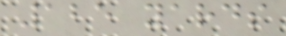125 yards
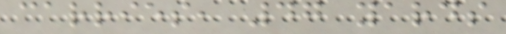carries, 47 yards
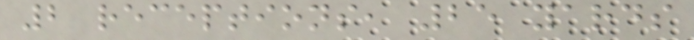2 receptions, 25 yards
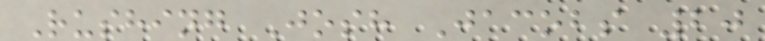Rushing Josh Jacobs 20
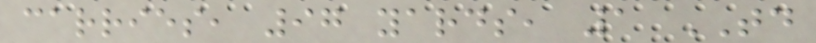carries, 97 yards, 1 TD
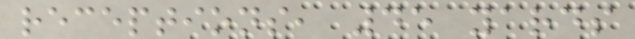receptions, 45 yards
